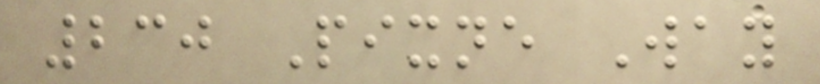230 Pixne Way
